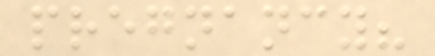pregnancy?
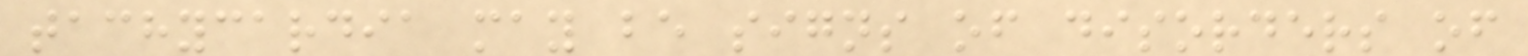tachycardia may be signs of disorders of
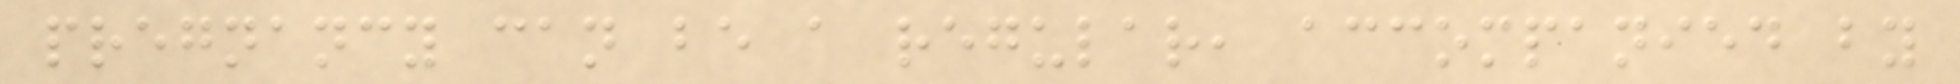pregnancy can be a regular, accompanied by
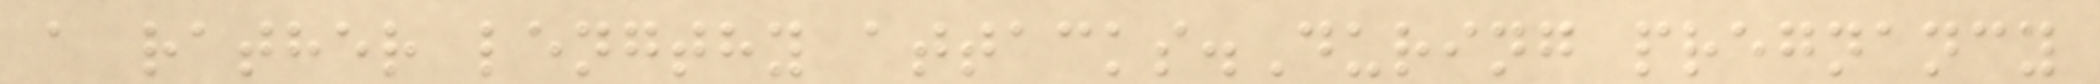a rather lengthy attacks.During pregnancy
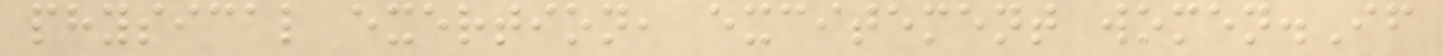physical exertion, excitement women.If
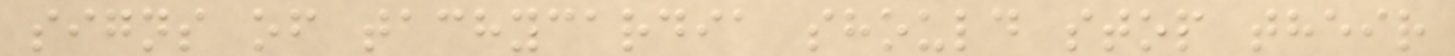signs of tachycardia should stop their
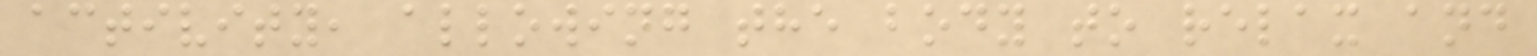activity, allowing the body to relax and
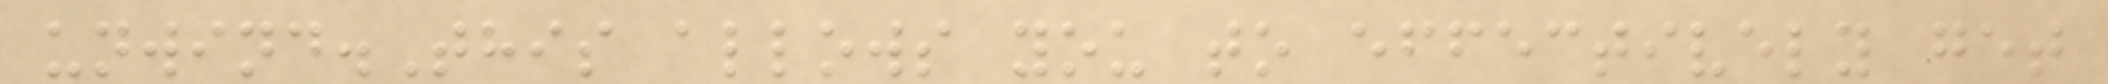unwind.This allows you to effectively get
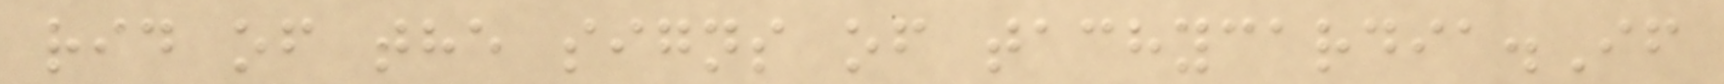rid of the signs of tachycardia.If
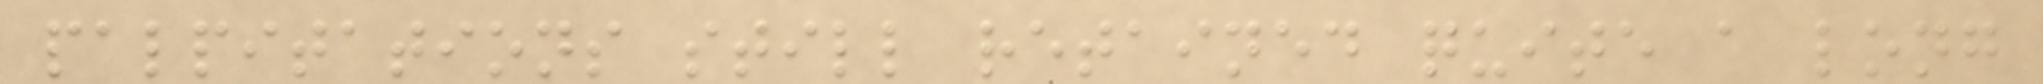palpitations still retained quite a long
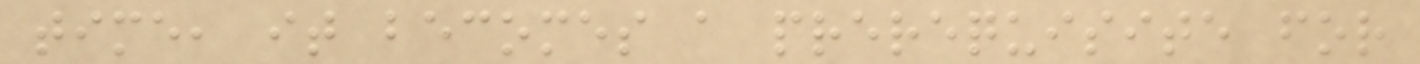time, it becomes a prerequisite for
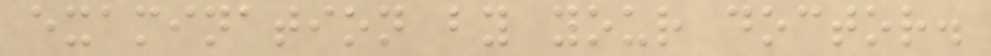examination by your doctor.
